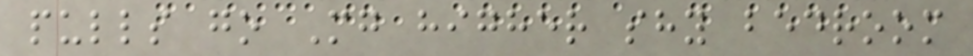pulls go Mg higher shy bedroom
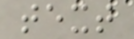text
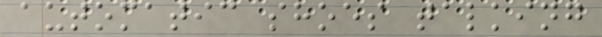automatic shoes talking
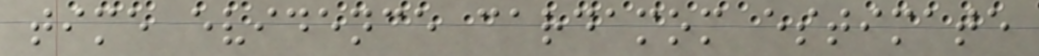time evidence cardamom estimate
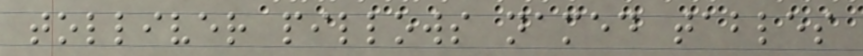tolliver pillows named tables
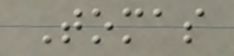Tomas
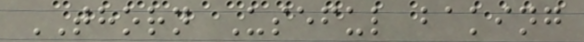THORN Useful baking
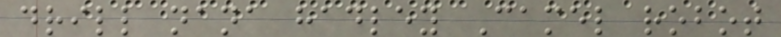drill nana hadley Camel robot
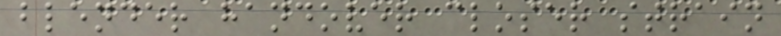blender handover closer strain
